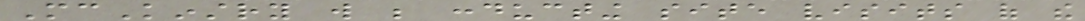McKinstry will be conducting site visits of the
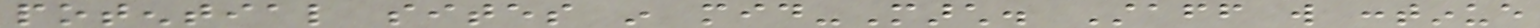potential sites in mid-March. Staff will continue
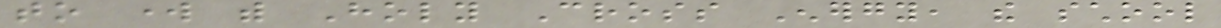to work with Holy Cross Energy, the school
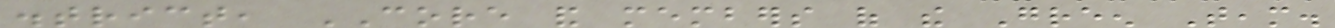district, CORE and members of the Green Team.
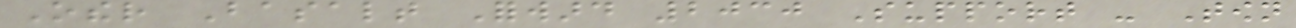Other Basalt Forward 2030 Support - Town
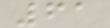61
